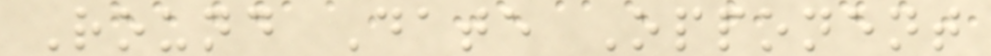Round Date Opponent
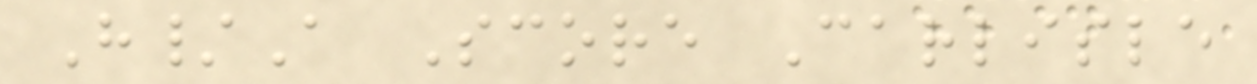H/A Score Carlisle
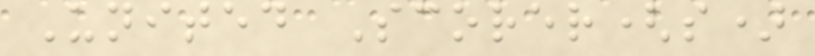United Scorer(s)
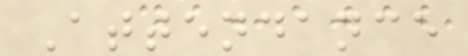Attendance
